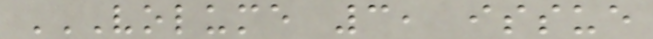VOLUME 3, ISSUE
